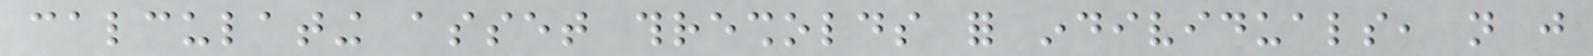calculating asset thresholds for individuals, not just
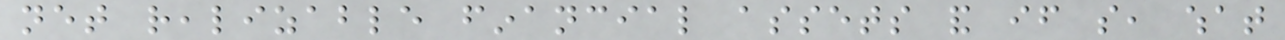net realizable financial assets and if so, what
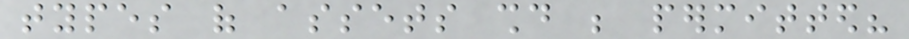types of assets should be permitted?
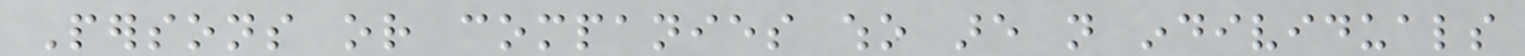Persons or companies who are not individuals
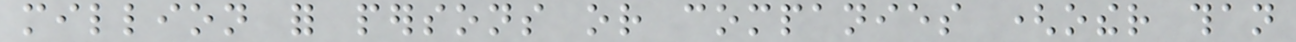million for persons or companies (other than
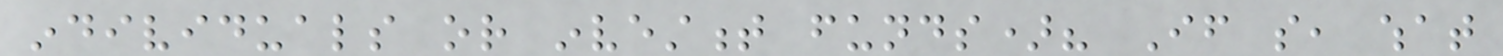individuals or investment funds)? If so, what
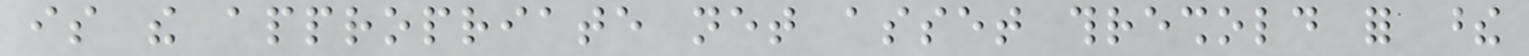is the appropriate net asset threshold for these
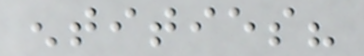entities?
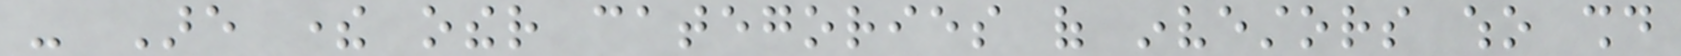- Are there other categories of investors who should
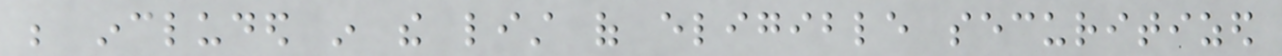be included in the list of eligible securitized
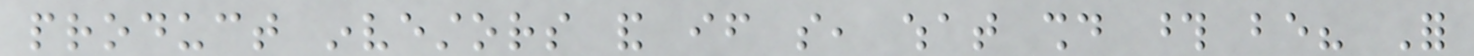product investors and if so, what should those be? For
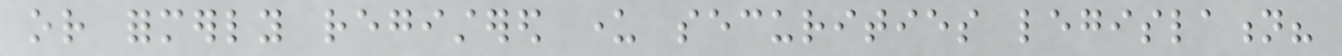or formerly registered under securities legislation?
